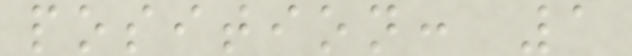position: 1
